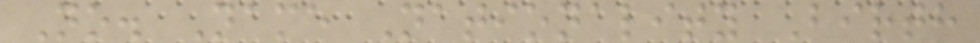No. Name Nationality Birth
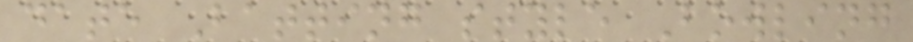date Batting style Bowling
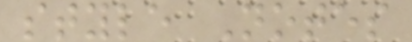style Notes
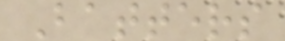Batters
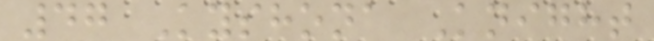47 Kyshona Knight
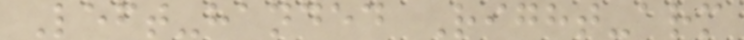Left-handed Right-arm
